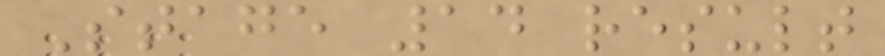Stage 14 result
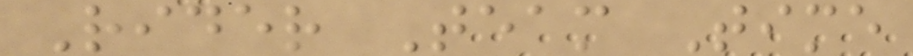Rider Team Time
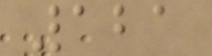121
